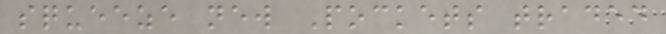squeeze new Pockets traded
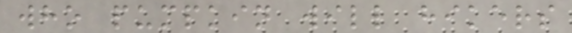who pumpkin will hikers
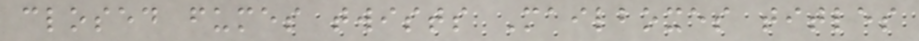closed fumes twists Mailboxes titles
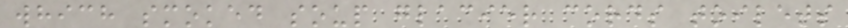which smoked soup glacier cords toilets
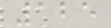125
